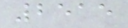2515
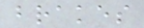brakes
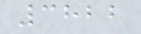3822
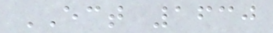ECT 1630
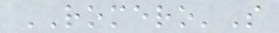ROMERO'S
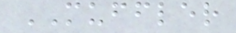MUFFLER
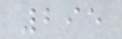295
